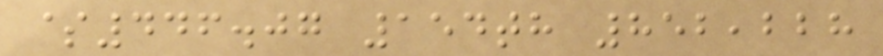$446.07 154th 852,228
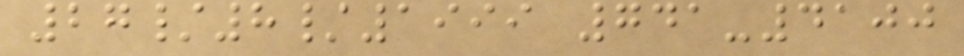27/8/1999 741-4100
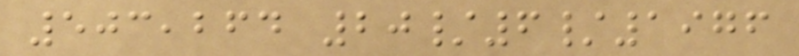503,264 20/6/1976
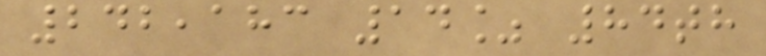242,183 14% 84th
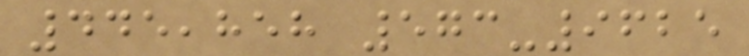445,858 573-9625
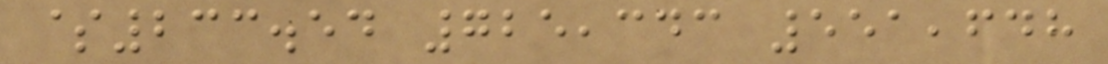$233.54 725,343 551,648
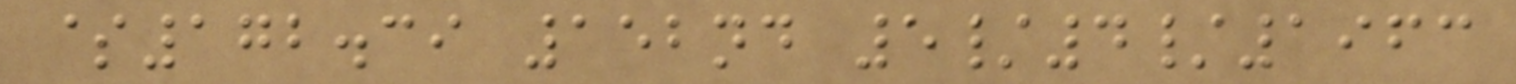$172.39 152nd 5/4/1963
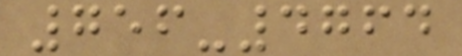756-4764
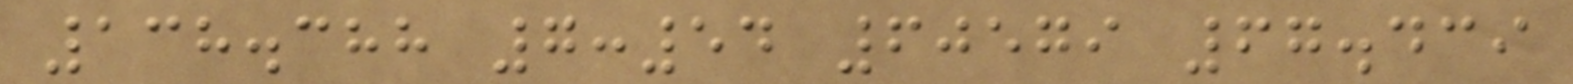138.388 7:54 60579 67.439
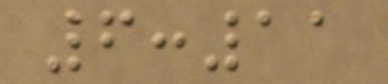6:11
